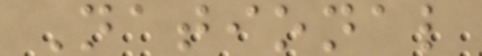National
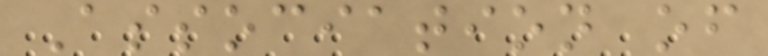Association of
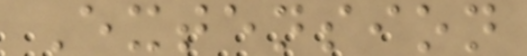Extension
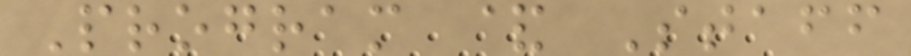Program & Staff
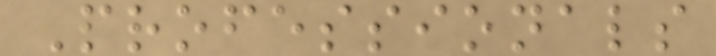Professionals
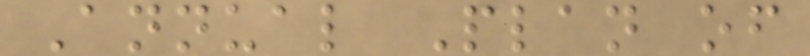Annual Plan of
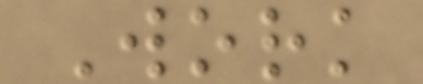Work
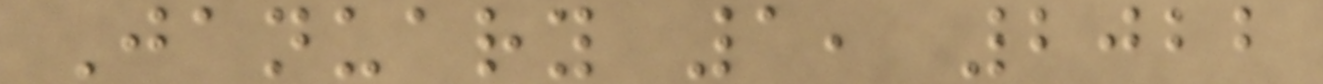January 1, 2022
